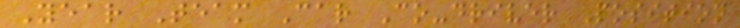Year Team Car Co-driver Position
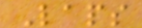Laps
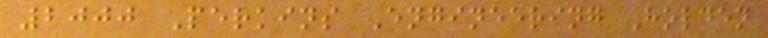2000 Perkins Engineering Holden
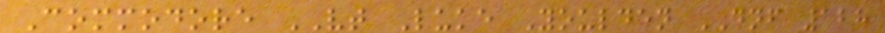Commodore VT Luke Youlden DNF 128
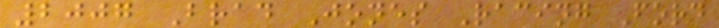2007 Brad Jones Racing Ford
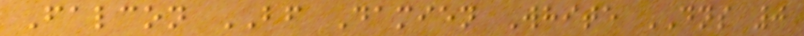Falcon BF Damien White DNS 0
